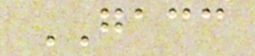GACC
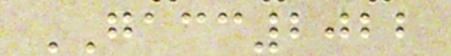GACC2022
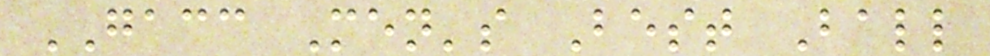GACC Men's Best Ball
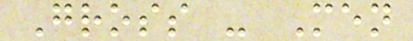Gross - Men
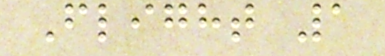Flight 1
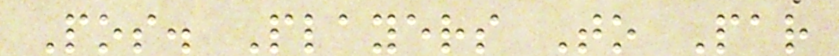Pos. Players To Par
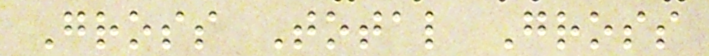Gross Total Gross
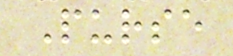Purse
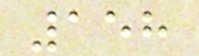158
